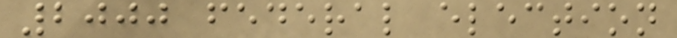2000 federal election
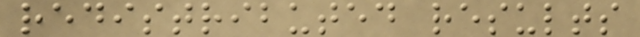redistributed results
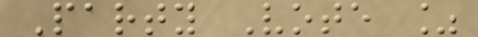Party Vote %
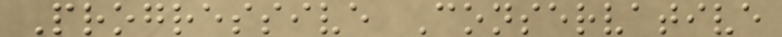Progressive Conservative
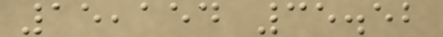15,154 35.52
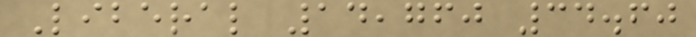Liberal 14,760 34.60
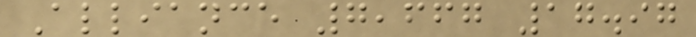Alliance 7,667 17.97
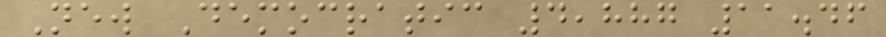New Democratic 4,887 11.46
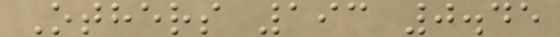Others 193 0.45
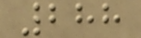288
